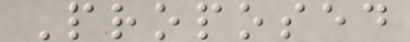Proposed
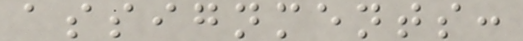assignments:
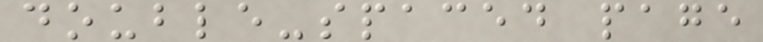double-spaced page
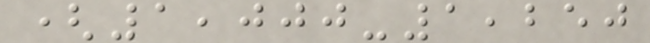(1,000-1,250
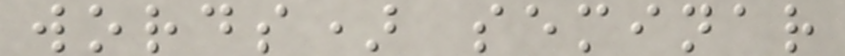words) seminar
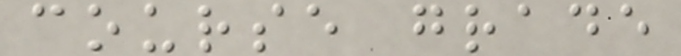course grade
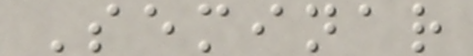Seminar
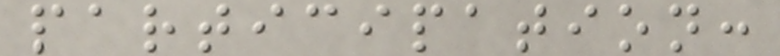participation:
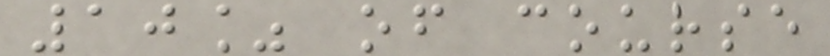10% of course
